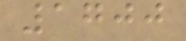1700
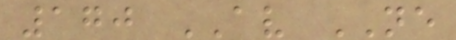170 AV NE
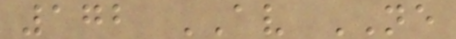172 AV NE
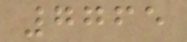7765
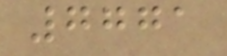7771
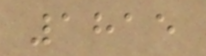1815
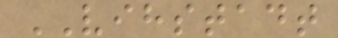VIHSTADT
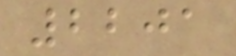2201
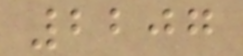2207
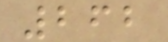262
